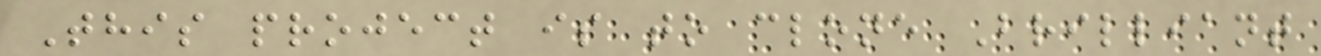This project is to clone Brilliant
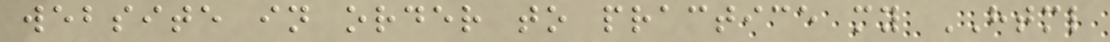website in order to practice my HTML
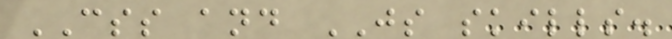CSS and JS skills.
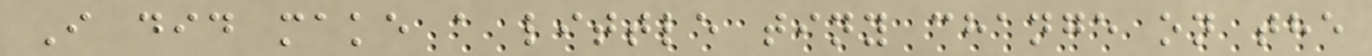I did make a little tiny change on the
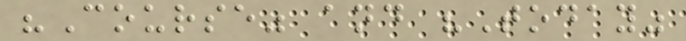"Course" and "Today"
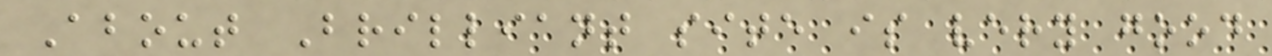About Brilliant site is very good
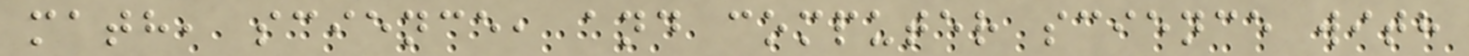math, science, and computer science with
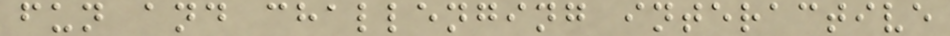fun and challenging interactive
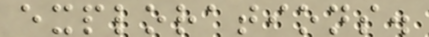explorations.
